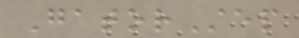GatorStep
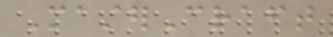MasterCraft
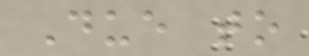Due to
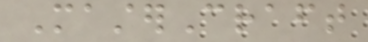MasterCraft
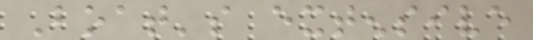Boat's extensive
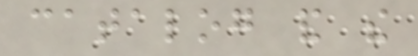catalog and the
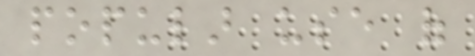popular use of
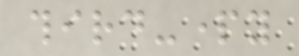third-party
